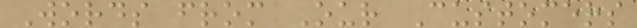Words from Our Customers
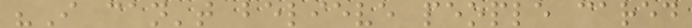"I can't believe people cared
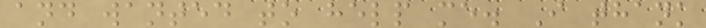and wanted to help me. I thank
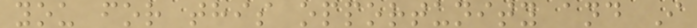you for this opportunity and I
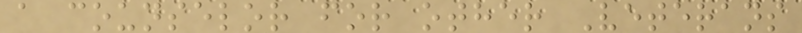a counselor for other Veterans
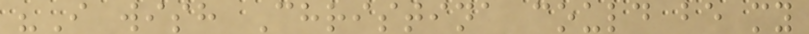"I wish Christina could be my
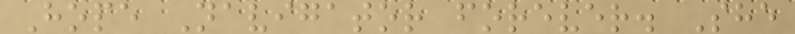Hope Navigator forever. She
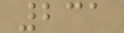231
